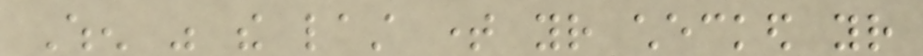When was the last time your checked your
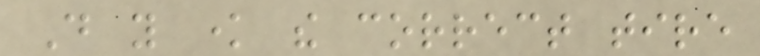Do you know the correct tire
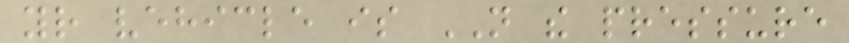your vehicle is NOT the pressure
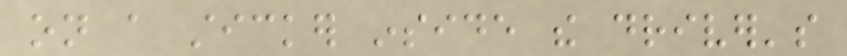on a sticker inside the driver's
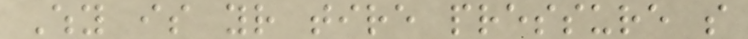Why is your tire pressure so
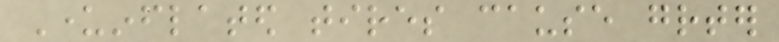Underinflated tires cause greater
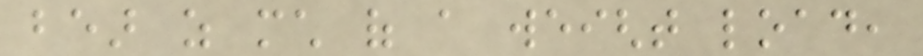bear as much of a weight load,
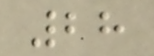28
